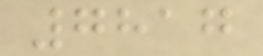7817
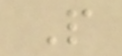P
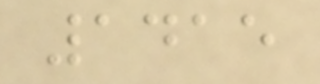1415
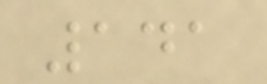141
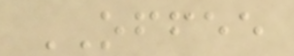OFFEE
